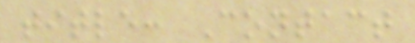title: Contact
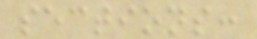sections:
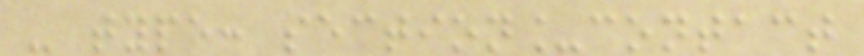- type: section_contact
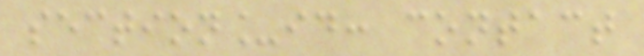section_id: contact
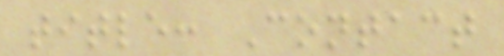title: Contact
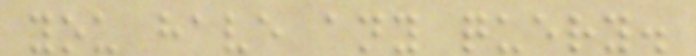you have any query.
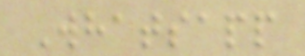Whatsapp
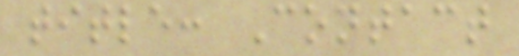title: Contact
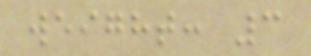weight: 3
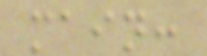main:
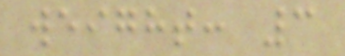weight: 3
